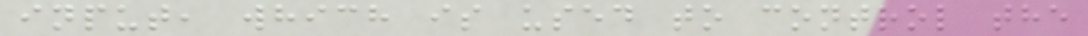input, which is used to control the
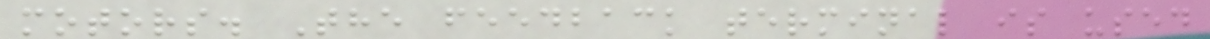motors. The feedback terminal is used
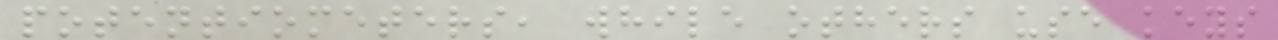potentiometers, while others use keys
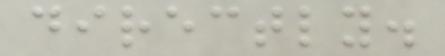directly.
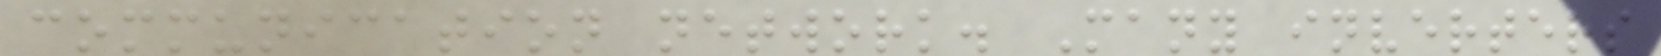communication network. Many inverters
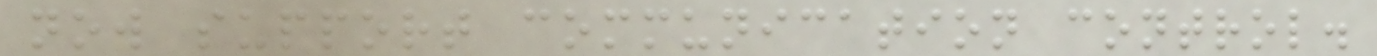now support communication control.
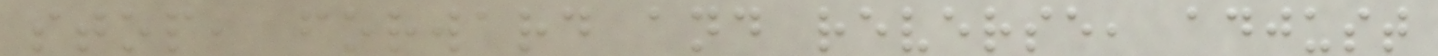stop, forward and reverse, adjust
